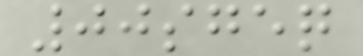00sgeq
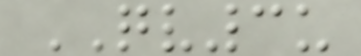QV3u
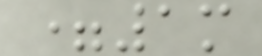=1m
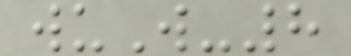wuW-8
